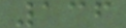136
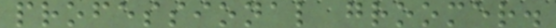professional groomer.
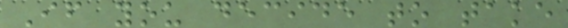If you decide to take
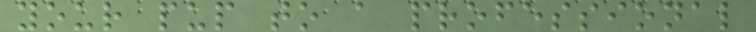your pup to a professional
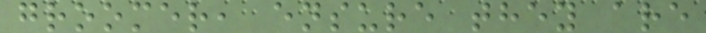groomer, ensure they are
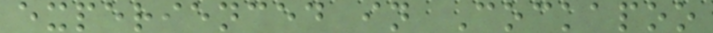experienced in Cockapoo
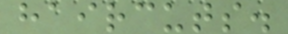haircuts.
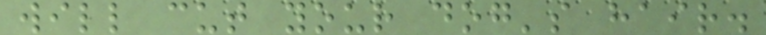will cut your dog's hair.
